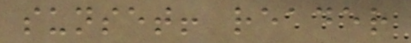sunset! reader
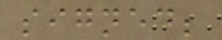signed;
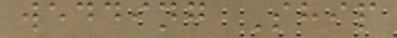wedding Ship
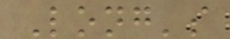Long's
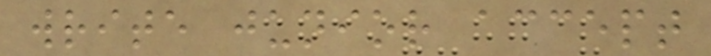write junior accept
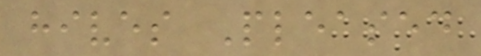hives Pleased
